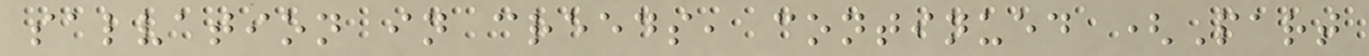salvation in creeds, continued (Part
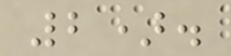2).
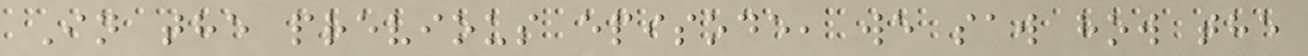In the previous episode, we saw how the
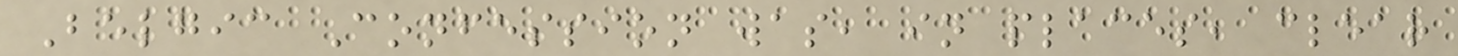Belgic Confession was, in places, clear
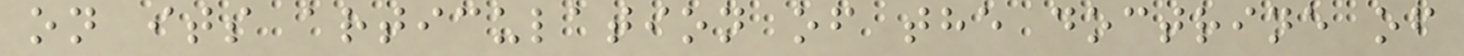on its articulation of the doctrine of
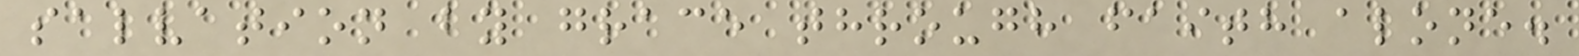salvation by grace through faith alone.
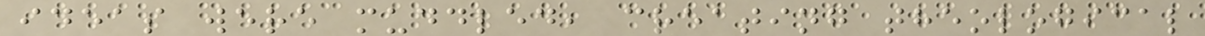ideas were muddled, creating theological
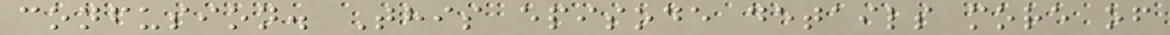confusion. This episode details more of
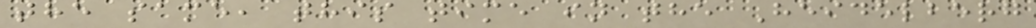the same, this time in the Heidelberg
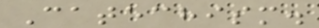Catechism.
